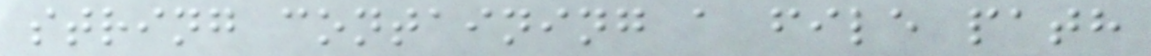string containing a file path
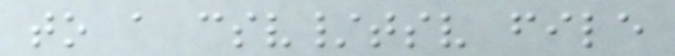to a csv/tsv file
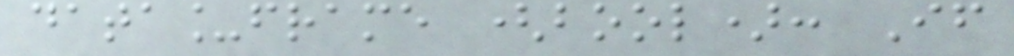data_frame (bool): If
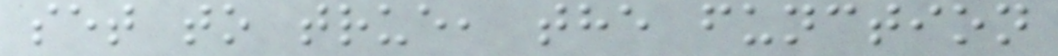set to true, the function
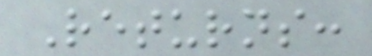Returns:
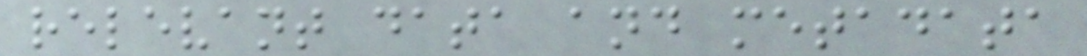relevant data and metadata
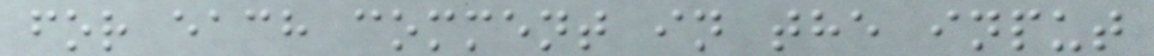for each comment in the input
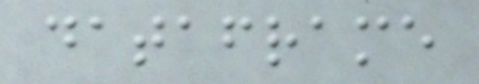dataframe
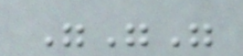"""
